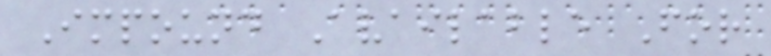Impound Available For
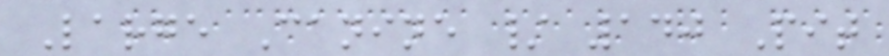Large Canine / 140 Pit
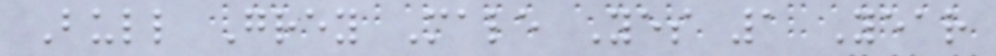Bull Grey Male Yes 1 Year
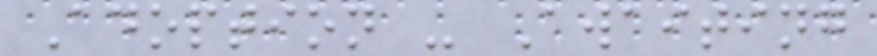Adoption - Awaiting
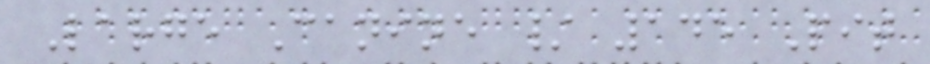Large Canine / 145 Pit
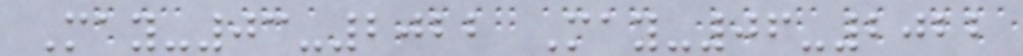May-03-2022 May-06-2022
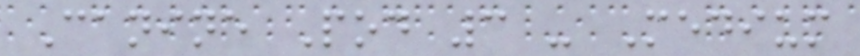Canine Pod 3 - Medium
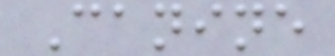Canine
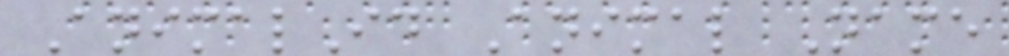AnimalId Animal Name
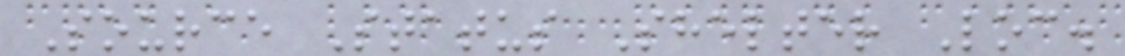Source Status Shelter Loc.
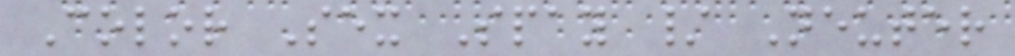Color Sex Spay / Neuter
